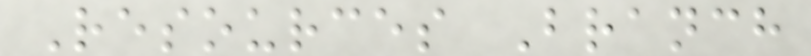Resources Branch
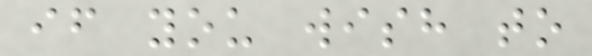if you wish to
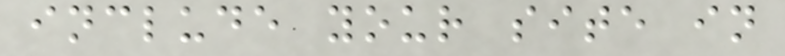include your site in
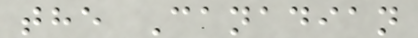the Canadian
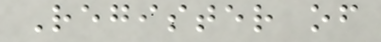Register of
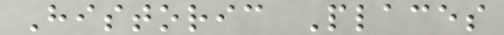Historic Places
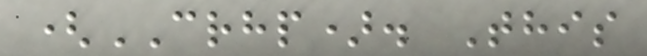(CRHP). This
